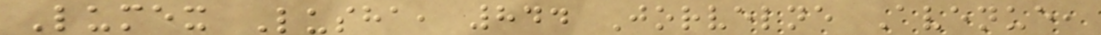Lumex Lusha, 844 Jorvelne Avenue,
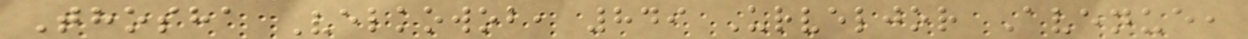Thosha Velkowob, 849 Urveljor Avenue,
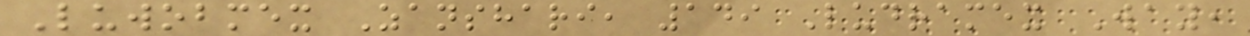Luwobmex Zanshari, 149 Ludramex Way,
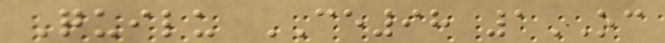Quilu CE98 1OC
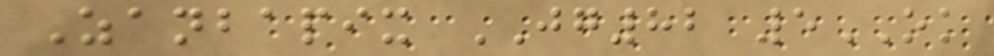Zanbapix JG82 5OK
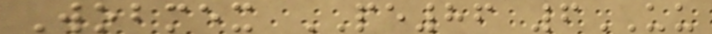Wobmex PE86 6UU
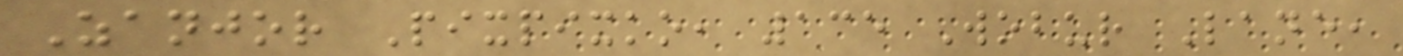Zanjor Pixpixko, 135 Wobur Lane,
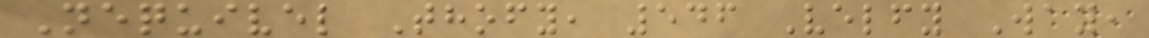Nequivel Thofy, 546 Velfy Way,
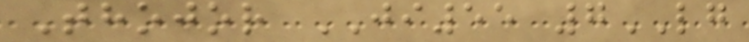Thojor JI55 7LG
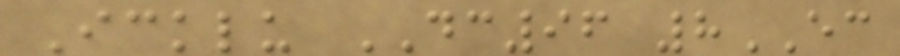Icklu DC96 8EC
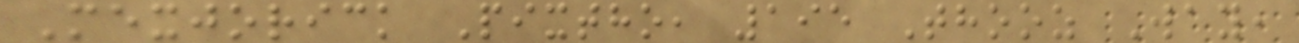Mexjorick Pixtho, 195 Thooz Way,
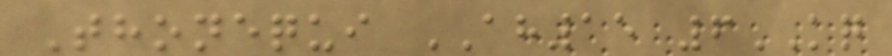Thonequi AH15 6KQ
